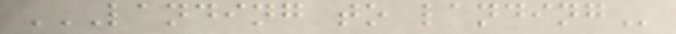LANDING TO LANDING
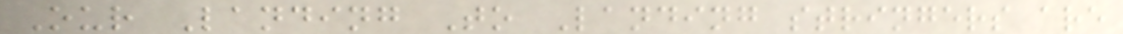Our Landing To Landing stringers are
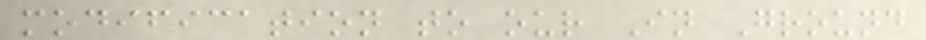modification to our In Ground
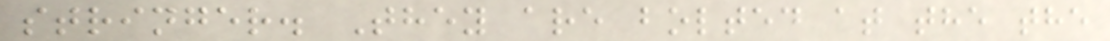stringer. They are bolted at the the
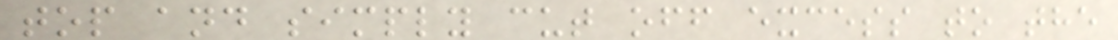top and simply cut off excess to the
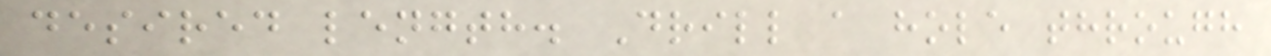desired length. Drill a hole through
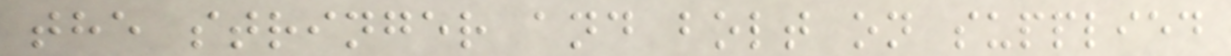the stringer and bolt on supplied
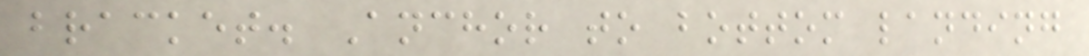bracket. Anchor to bottom landing
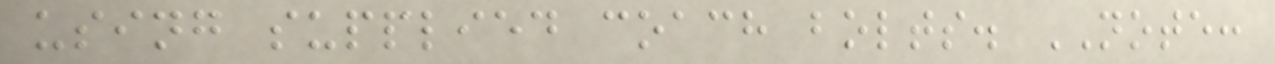using supplied coach bolts. NOTE:
